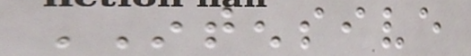INTENSIVE
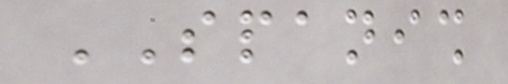SPANISH
